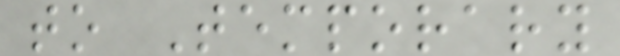to Temporary
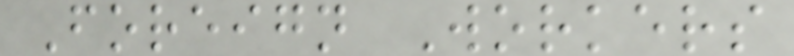Foreign Workers
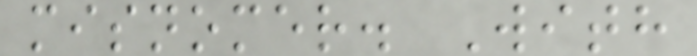misnomer. With
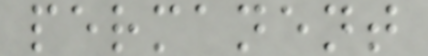permanent
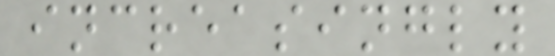increasingly
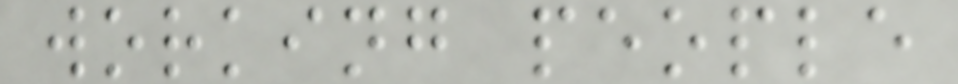working people
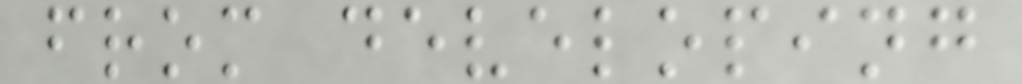from developing
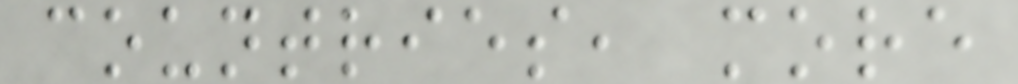countries, more
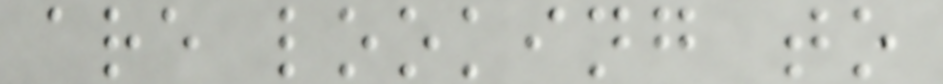are looking to
